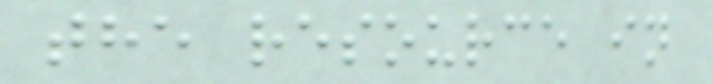the resource in
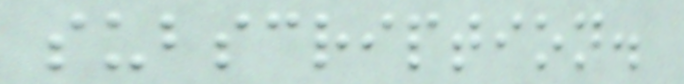subscription.
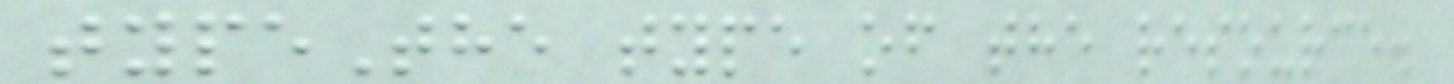typeThe type of the resource.
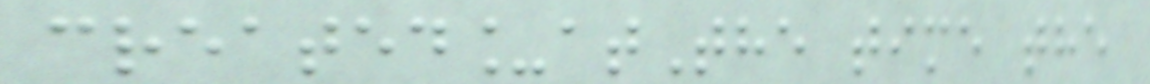created_atThe time the
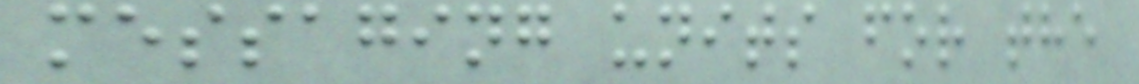messaging units for the
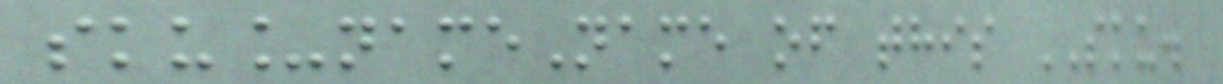sku_nameName of this SKU.
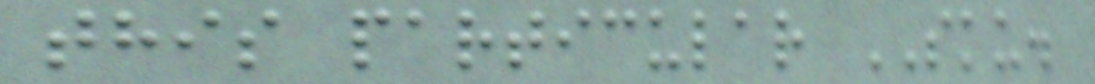this particular SKU.
